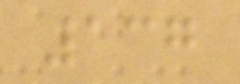137
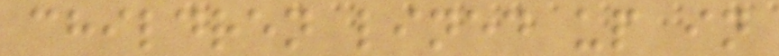children lined up in
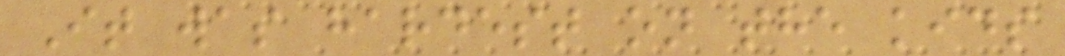It was hardest on the kids
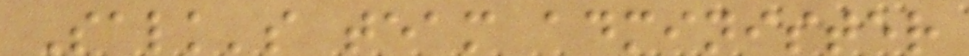Salk's team administer
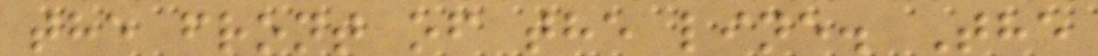the front of the line. The
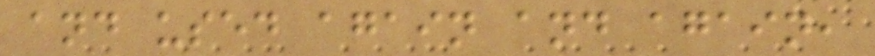and used again and again,
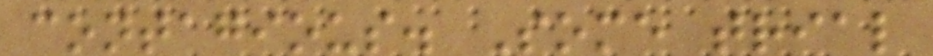contagious. Some trial
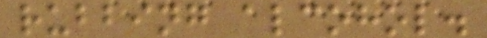rubbing alcohol.
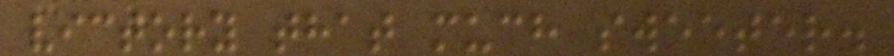victory that much sweeter.
